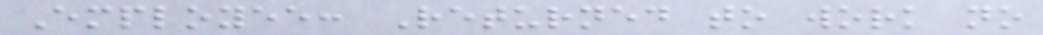Employee: Returned to work no
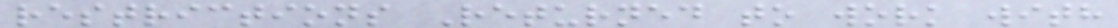restrictions Returned to work with
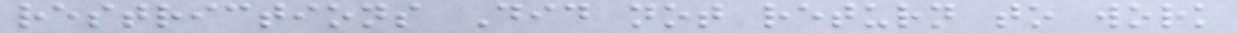restrictions Did not return to work
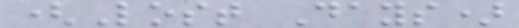(Lost Days)
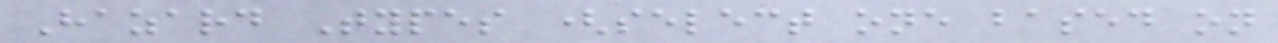Hazard Types (select one based on
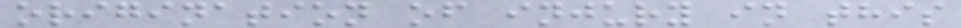origination of injury in this
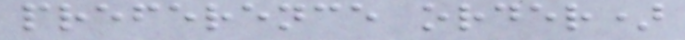preference order)
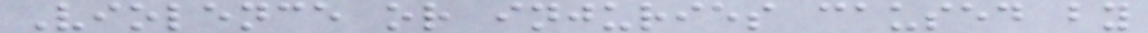Violence or injuries caused by
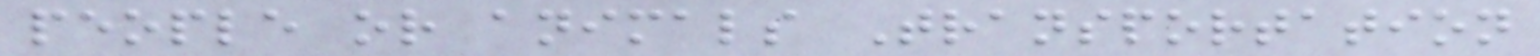people or animals Transportation
